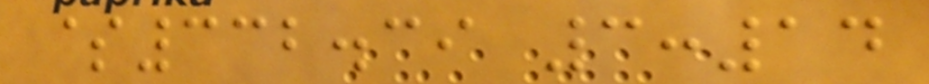$332.39 3:14
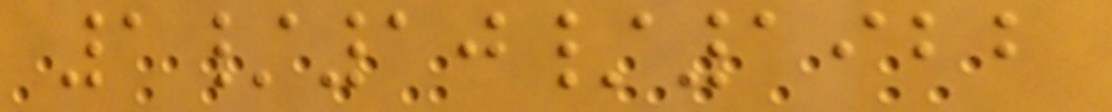1/10/1922
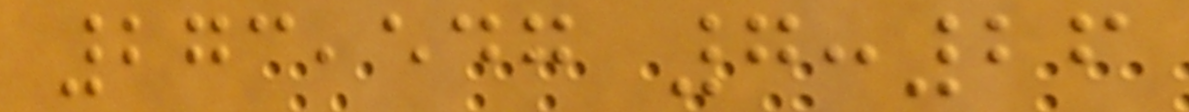273,547 7:26
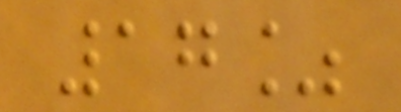17%
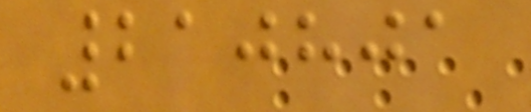210801
